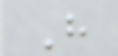H
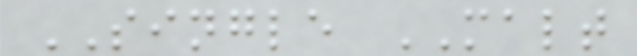SINGLE MALT
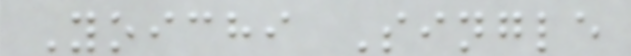Yoichi Single
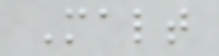Malt
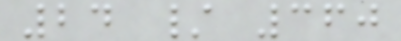24 / 360
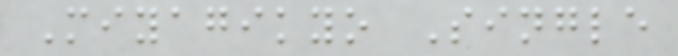Miyagikyo Single
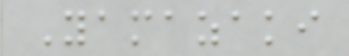Yamazaki
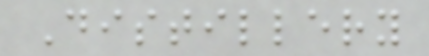Distillery
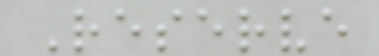Reserve
